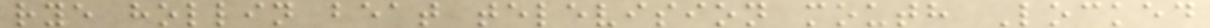rye hollin beat television mouth Locked
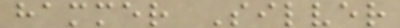hammer Silver
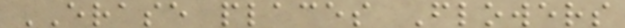ERASE places Flowers
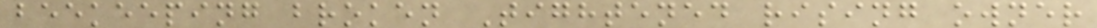beekeeping broken Tightened rising owner
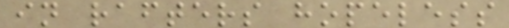in rafters hopeless
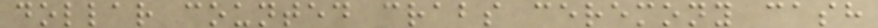dollar counted crabs ceremony cash
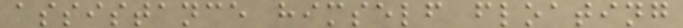assistance himself floating
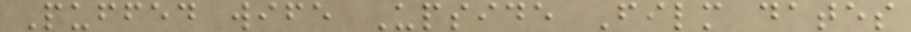Puffed wife Upside Film dates
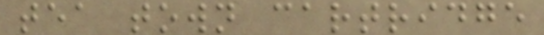tea town cartridge
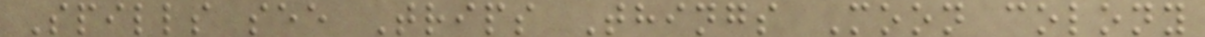Spills see Trips Things Moon colony
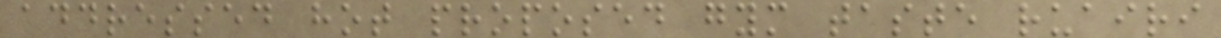addressed hot proposed gym taste ruairi
